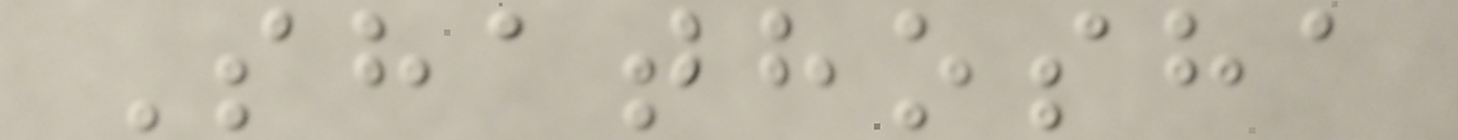Shathosha
